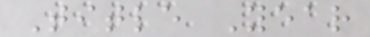Title Year
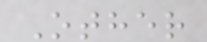Other
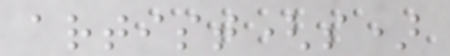artist(s)
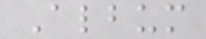Album
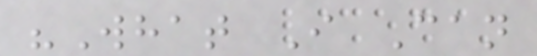"What I Can
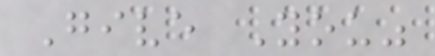Give You"
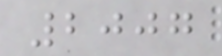2007
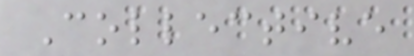Collective
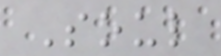Soul
